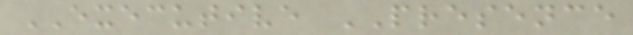EXECUTIVE PRESENCE
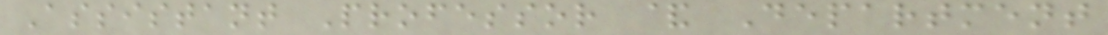Assistant Professor & Department
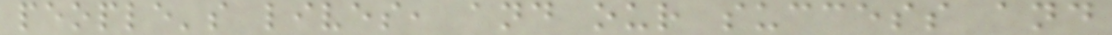people's lives, and our success and
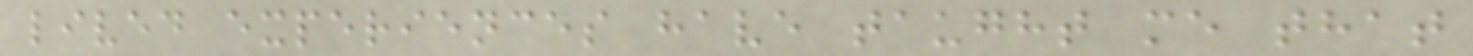lived experiences have taught me that
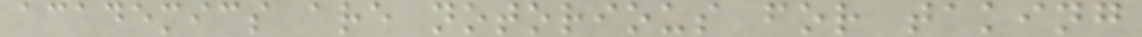academics are notorious for taking
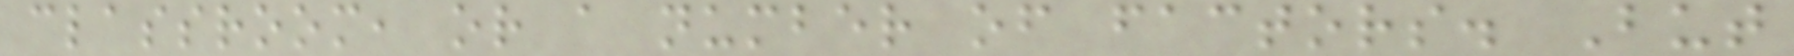classroom, or a number of factors. But
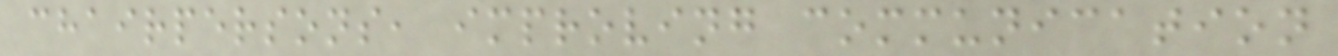chairpersons, improving communication
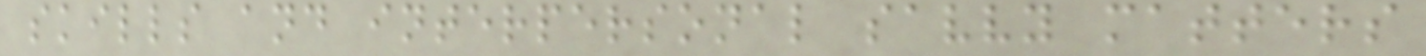skills and interpersonal savvy matters
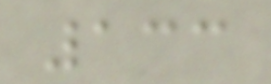133
